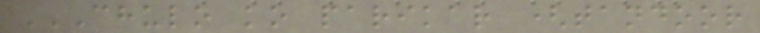CHULO KO PARIKAR (TANDOOR
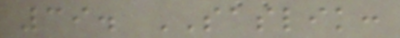39. SASLIK:
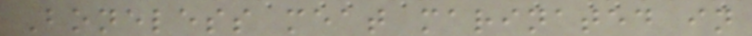Boneless meat marinated in
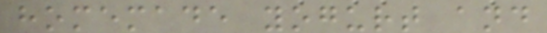homemade yogurt and
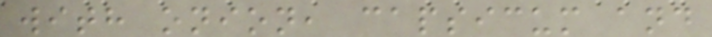with onion, capsicum and
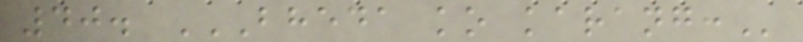40. BHEDA KO KARANG:
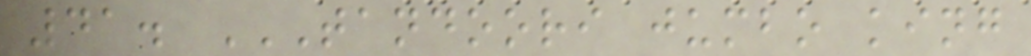41. TANDOORI JUMBO KING
